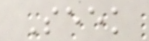Seek
